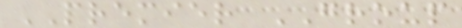PREMIER GROUP
